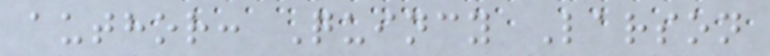author: Quincy Larson
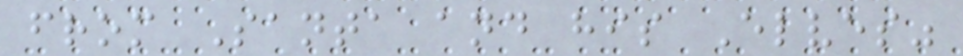from Santa and his Elves"
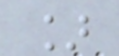]
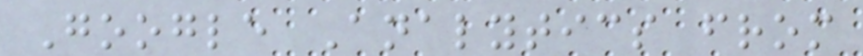Google Analytics from
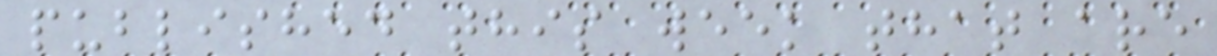published this week that are
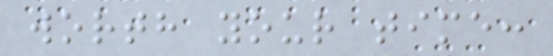worth your time:
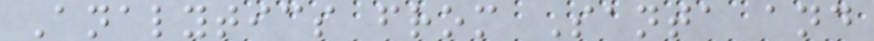Analytics from Santa and
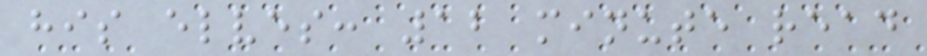his elves: 12 minute read
